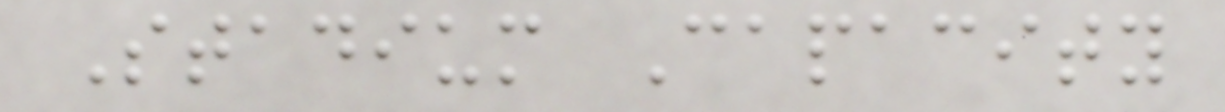Stadium Capacity
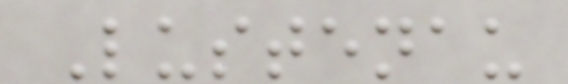Lustenau
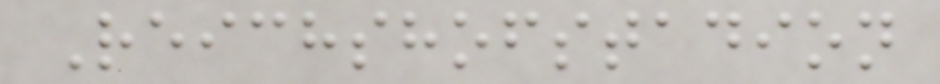Reichshofstadion
